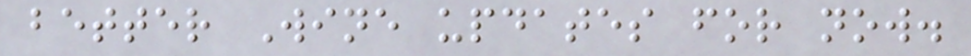better Wine updates for now.
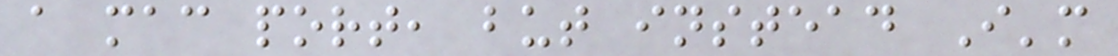a mac port, but instead I'm
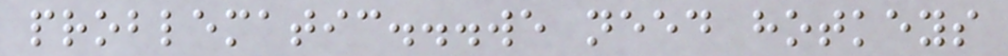problematic...we need hotkeys
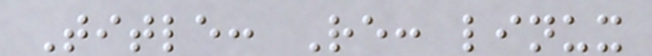Title: Re: linux
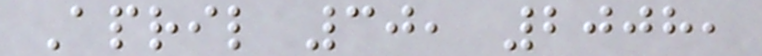April 30, 2008,
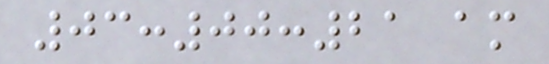03:00:21 am
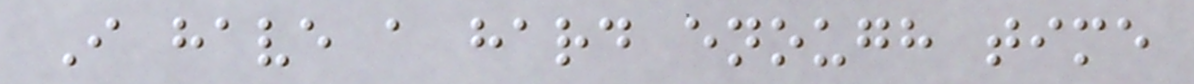I have a hard enough time
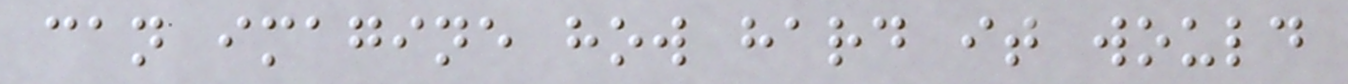can imagine how hard it would
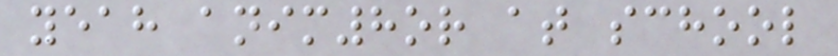yeah anim8or at school
